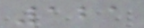121
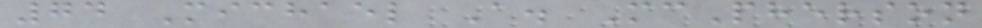74 Michael A. McPherson
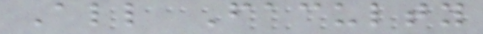All Faculty
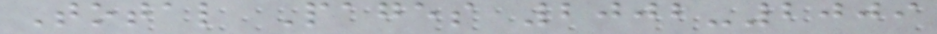Total Pages 2002-2009
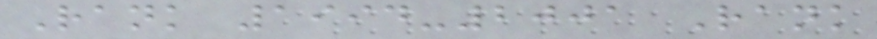Rank 1994-2001 Rank
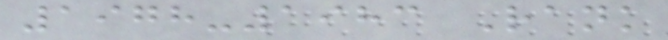1978-1983 Rank
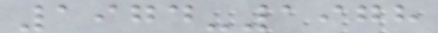1974-1978
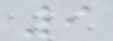9
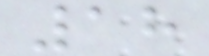18
